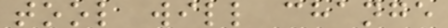tool will change
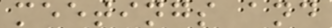meetings and
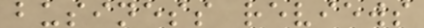business reviews
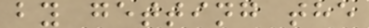by getting the
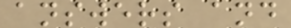answers and
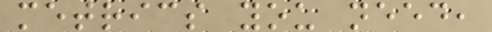metrics you need,
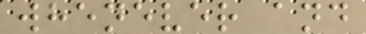whenever and
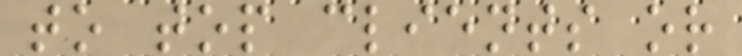to top clients or
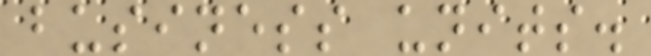business units.
